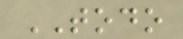TODO
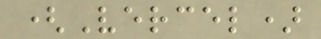(Vercel)
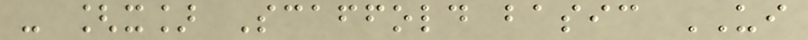- [x] Scaffold basic UI
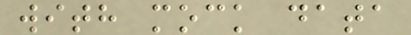with mock data
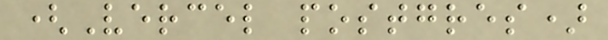(Vercel postgres)
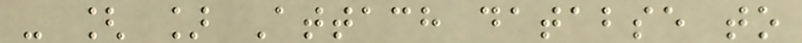- [ ] Attach databse to
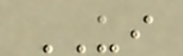UI
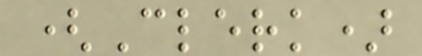(Clerk)
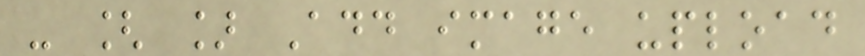- [ ] Add image upload
